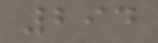294
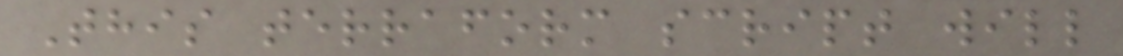This terraform script will
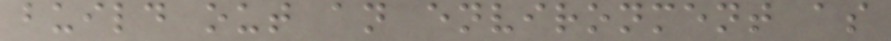build out an environment as
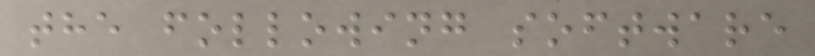the following software
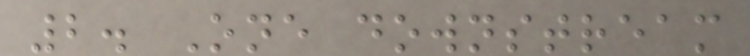2. One downstream
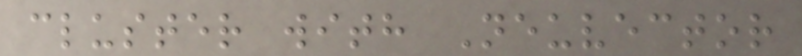cluster with Neuvector
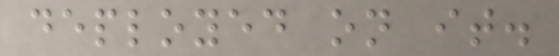deployed on it.
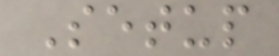Setup
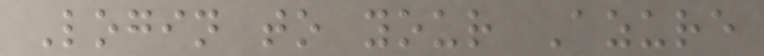Login to your Azure
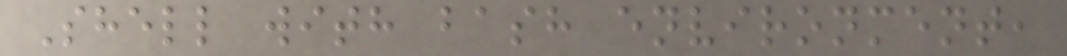Shell with bash environment,
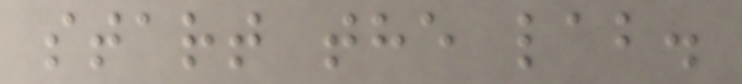start the lab.
